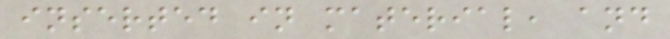inserted in material, and
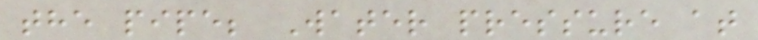the pipe; Water pressure at
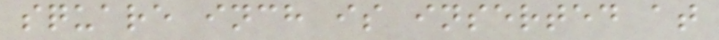square inch is inserted at
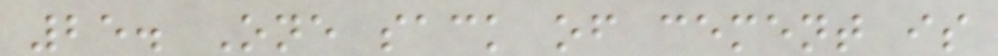25. One sack of cement is
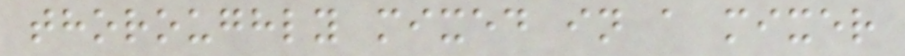thoroughly mixed in a mixer
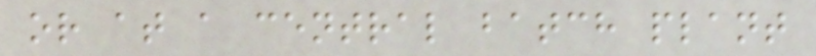or at a central batch plant
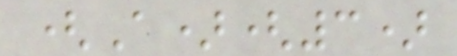(A)(3)
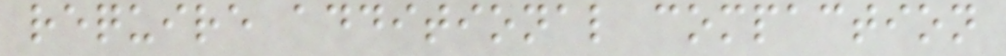require additional compaction
